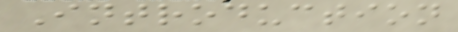Introduction
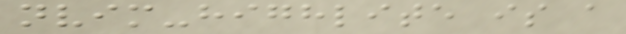nvim-highlite is a
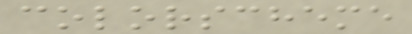colorscheme
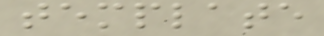template
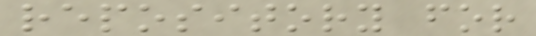repository for
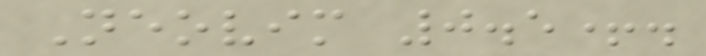Neovim 0.5+.
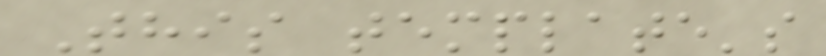This template's
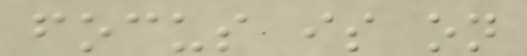focus is on
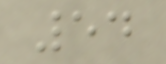54
